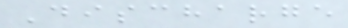Discharge
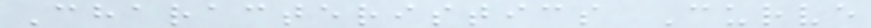Characteristics Curve
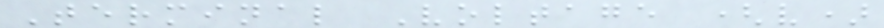Terminal Voltage (v)
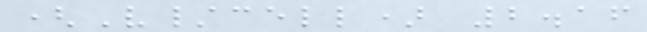(V/cell) 2.16
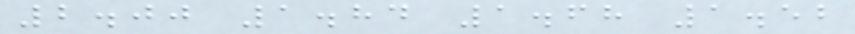2.00 1.84 1.68 1.52
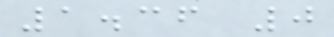1.36 0
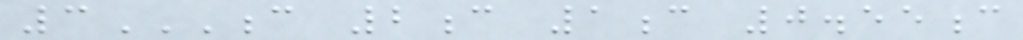3C 2C 1C 0.55C
